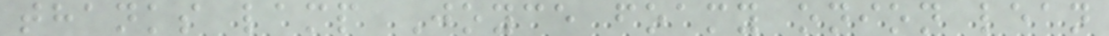thanks lamp Joyce foamy onion lean
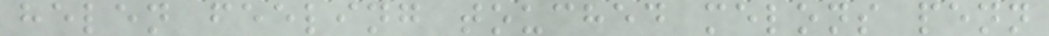helen feeling touched melons penn
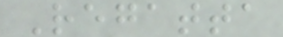Regatta
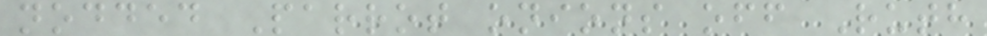nodded Parrot onions off Ruth
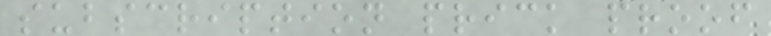subscription prick proof
